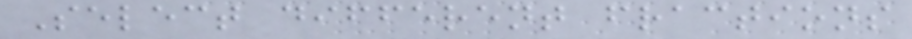Select different fractions
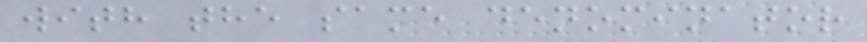with the same denominator
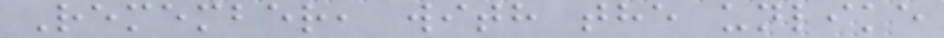Remember, with the unlike
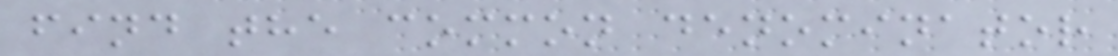find the common denominator
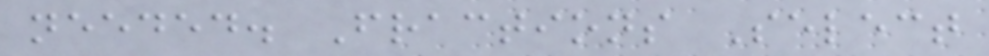needed. Fractions Select
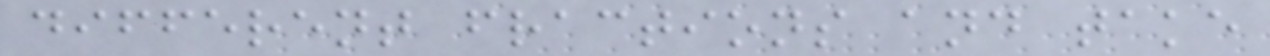different fractions and take
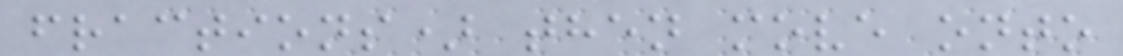fractions) then move onto
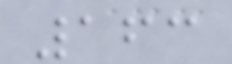163
